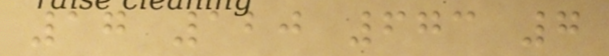17 120 673 7
